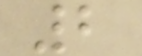2
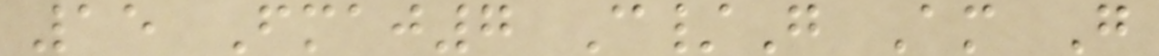15 Fmaj7 C/G Am G
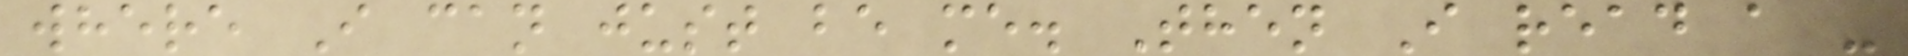where I can just be me. Then I read a -
